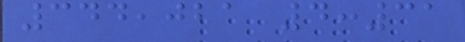344,021 4:31
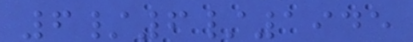6/6/1945
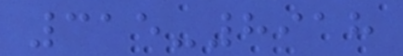315-8918
